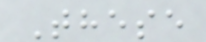These
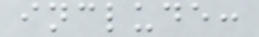include:
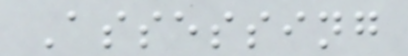Assessing
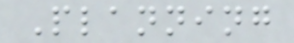Planning
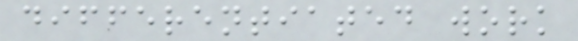differentiated work
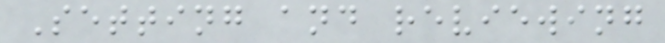Setting and reviewing
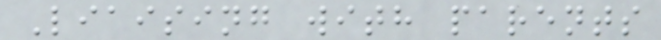Liaising with parents
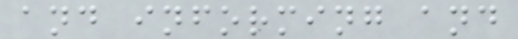and informing and
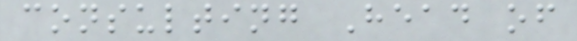consulting Head of
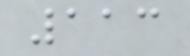113
